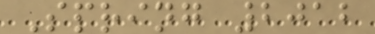Spring 2012
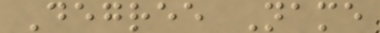Degree Name
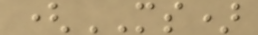(MS)
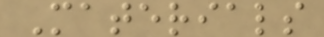Materials
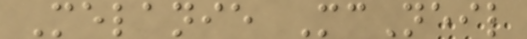Melanie McNeil
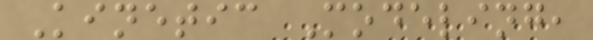Kinetic Modeling,
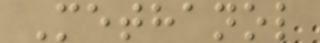Methanol
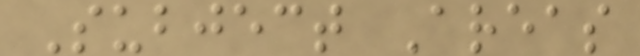Subject Areas
